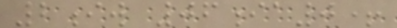2iw 06ia0+
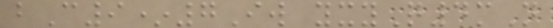bC9*7Iw yxyQ4mN
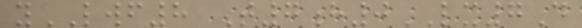yLWF8 T7h0LX7D
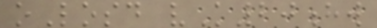oLosd vK20hw
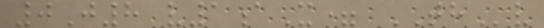0J8 v1aX= THv
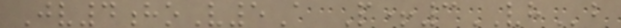Jv4hoV5A P+3VHb
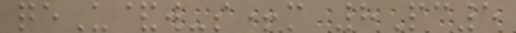qeU&w-s+m 8Pc5
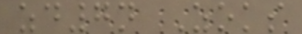zd7n Zoks
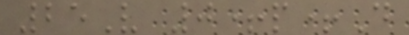25V 0+p+D
